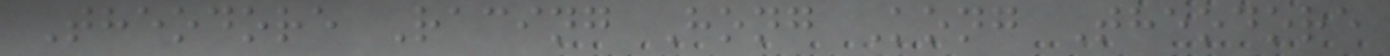Theodore Racing Hong Kong Theodore
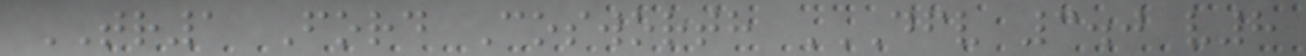TR1 Ford Cosworth DFV 3.0 V8
